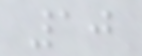10
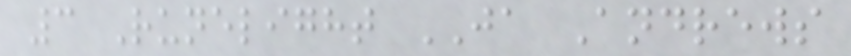3 Runelight JA Andrews
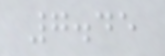7.45
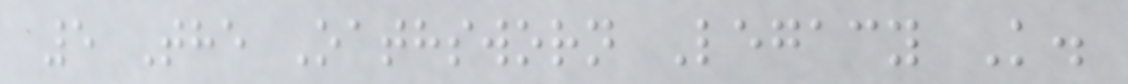5 The Oathsworn Legacy K.
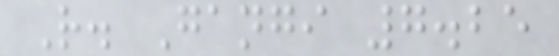R. Gangi 7.25
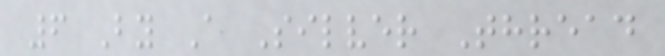6 By A Silver Thread
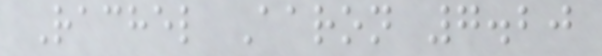Rachel Aaron 7.20
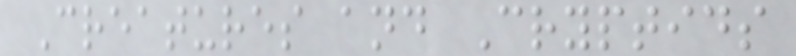Creatures and Cryptids
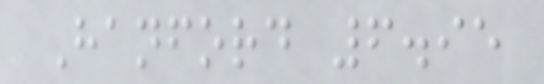Hanford 6.95
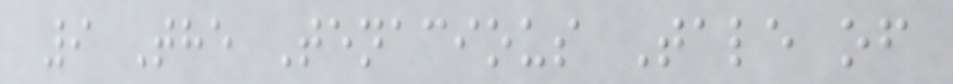9 The Tenacious Tale of
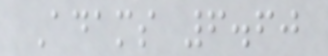Adams 6.60
